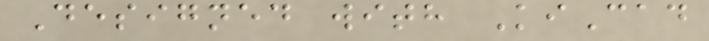Designed with KiCad
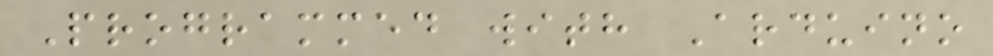Programmed with Arduino
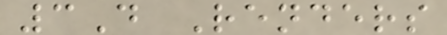3D Renders
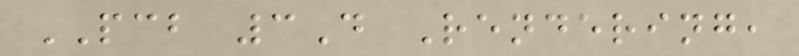PCB 3D Rendering,
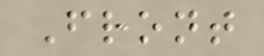Front
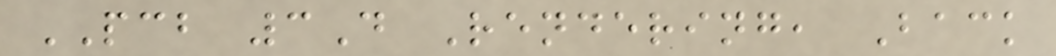PCB 3D Rendering, Back
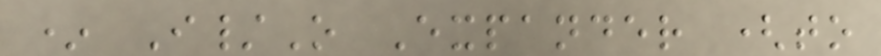* I/O Expander (to
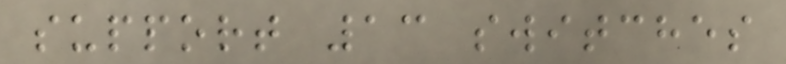support 13 switches
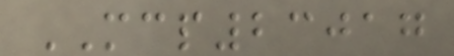MCP23017
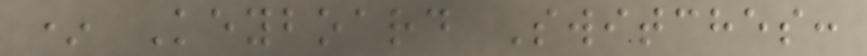* Keyboard Switches:
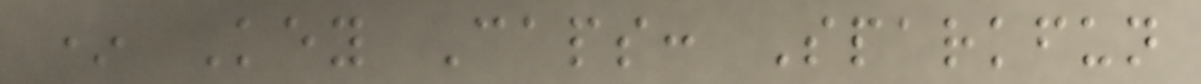* Key Caps: Sparkfun
